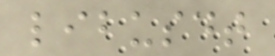libusdt
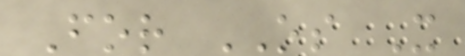For OS X
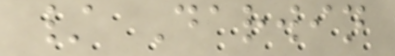/ Darwin
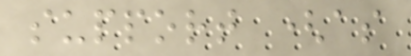support (as
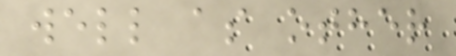well as other
